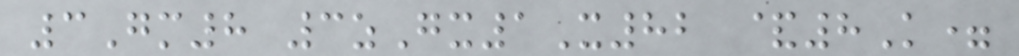3Gm8 3zGx1X82 &8K=
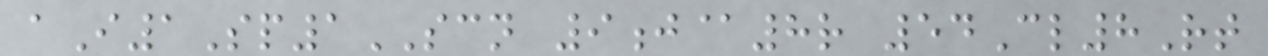aI1Sp1SCN 9j@8r 54Cl8Rt
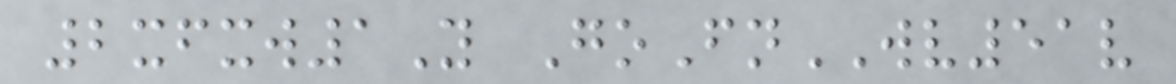2xfxw1Y GoFnWV51v
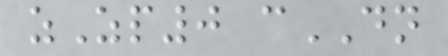zZp0 cDN
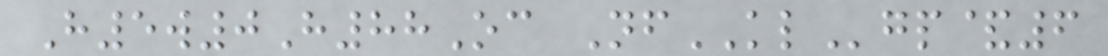H5w0H88Oc NfKLgp&6
